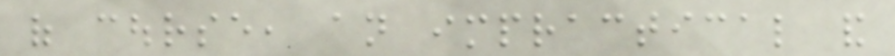of course, an impractical and
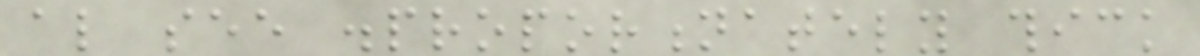also see disproportionately thick
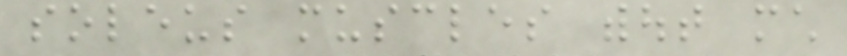soleus muscles without much
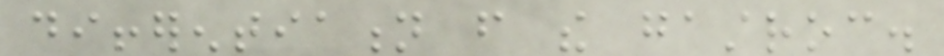differentiation from the gastroc.
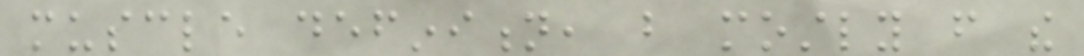muscle definition, but mostly from the
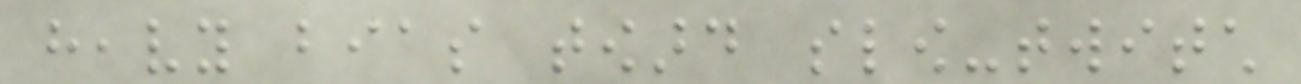heavy bias toward slow-twitch
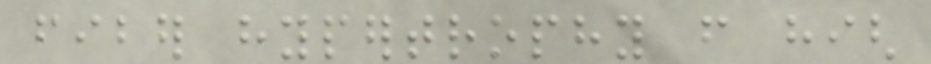fiber hypertrophy from high
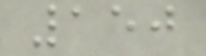150
